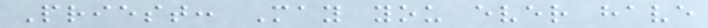Priest: May you ever have
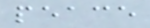peace
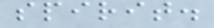spirit.
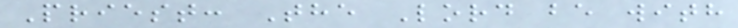Priest: The Lord be with
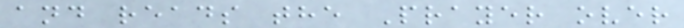and reads the Prayer over
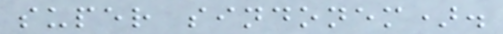super sindonem).
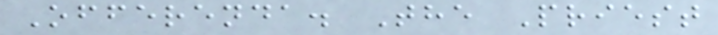Offerenda. The Priest
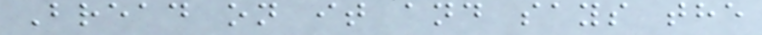Bread on it and says the
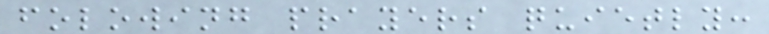folowing prayers quietly:
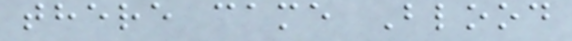there came Blood
